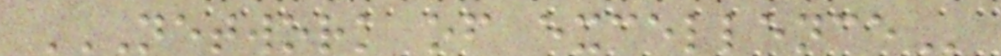NETWORK OF EXCELLENCE
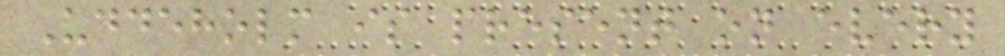Uddeholm is present on every
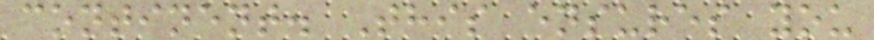continent. This ensures you
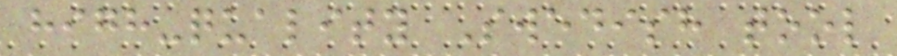high-quality Swedish tool
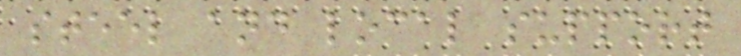steel and local support
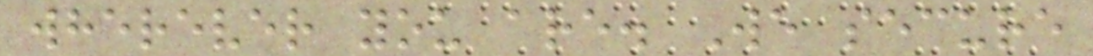wherever you are. We secure
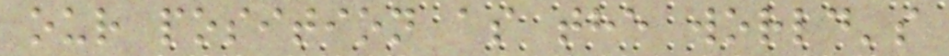our position as the world's
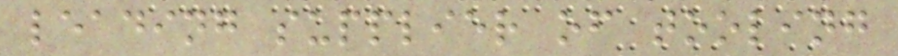leading supplier of tooling
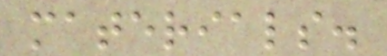materials.
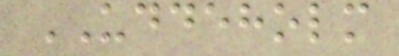UDDEHOLM
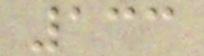133
